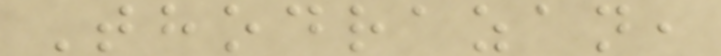Thodrazan,
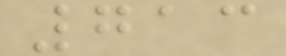713
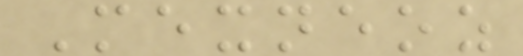Mexneoz
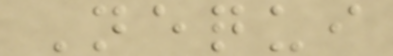Nequi
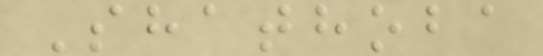Shathoba
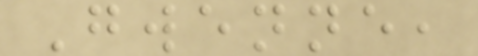Gwenne,
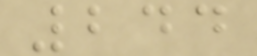244
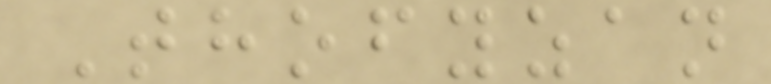Thofyzan
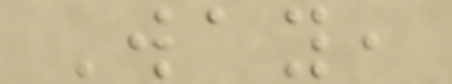Way,
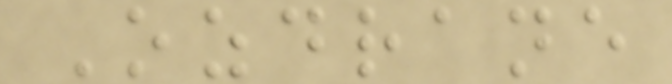Ozdrane
